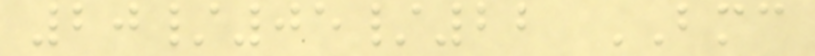20/05/22 BMC
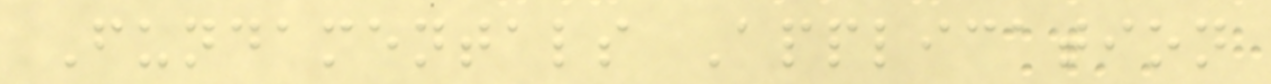Fundamentals Application
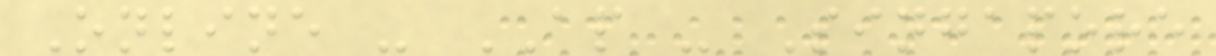Online - AP - Singapore
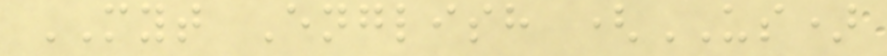MYT English (US)
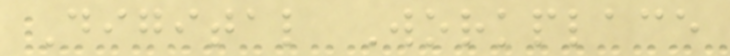Digital Workplace
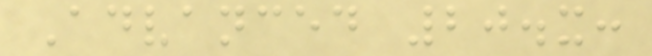Advanced 20.x:
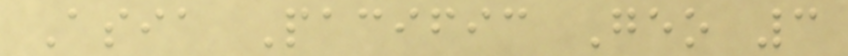Asia Pacific Geo 3
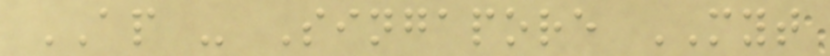AP - Singapore MYT
